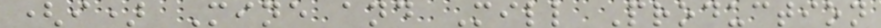(i) Mine and Mill Production
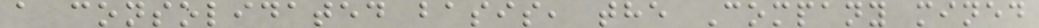a consolidated basis, the Company mined
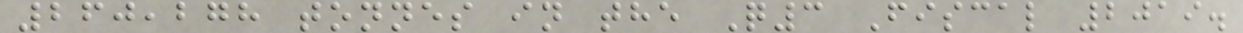260,278 tonnes in the Q3 Fiscal 2019.
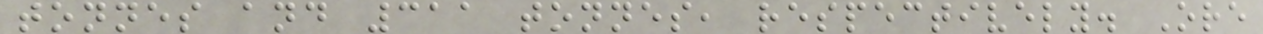tonnes and 311 tonnes, respectively. Ore
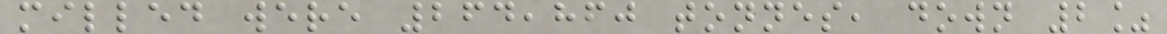milled were 264,860 tonnes, down 2%
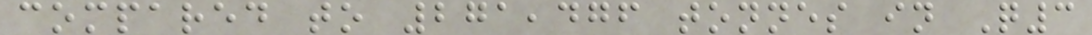compared to 271,476 tonnes in Q3
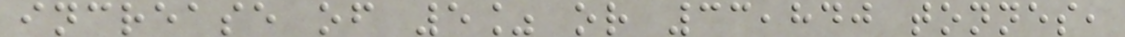increase of 5% or 33,840 tonnes,
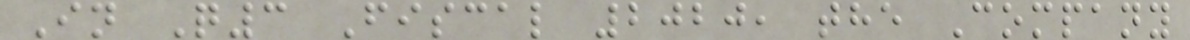In Q3 Fiscal 2020, the Company
